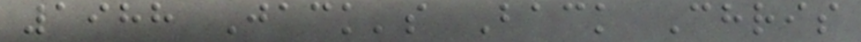1988 Jack's Back Chris
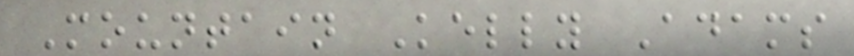Mountain Kelly Adams
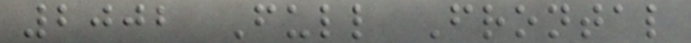2002 Full Frontal
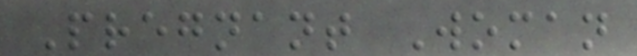Pregnant Woman
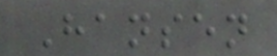Hansen
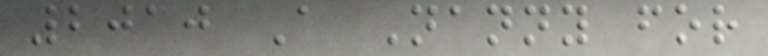2010 A Nanny for
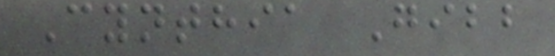Cynthia Gibb
